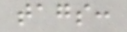tags:
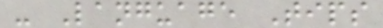- Language Tips
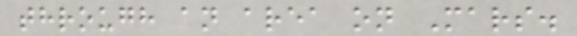through an area on Mars.
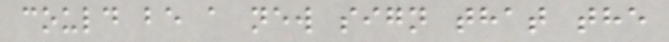could be a new sign that the
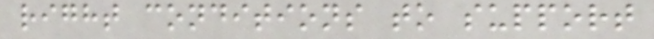right conditions to support
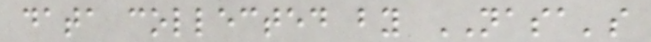data collected by NASA's
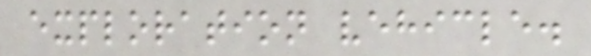exploration vehicle.
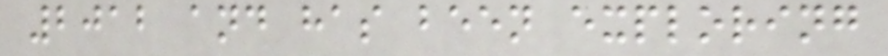2012 and has been exploring
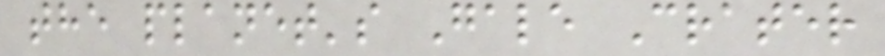the planet's Gale Crater
